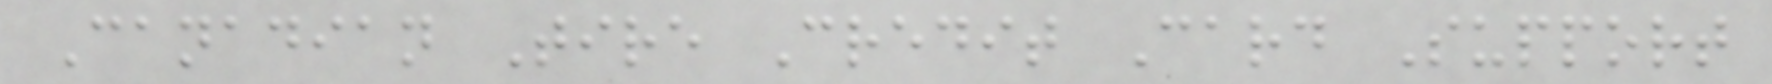Canadian Tire Credit Card Support
